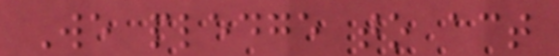We pledge to act
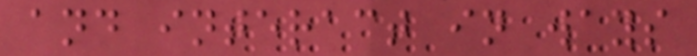and interact in ways
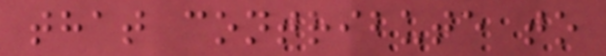that contribute to
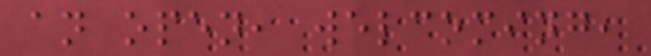an open, welcoming,
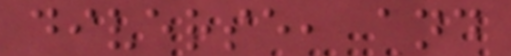diverse, and
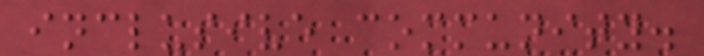inclusive community.
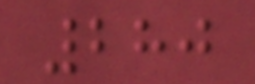280
